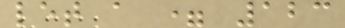let a = 123
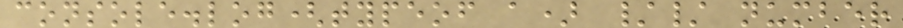console.log(typeof a) // number
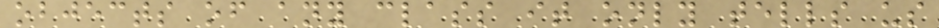objects of any class it only tells us
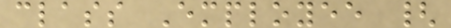class Employee {
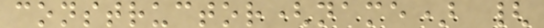constructor(name) {
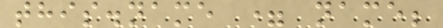this.name = name;
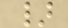}
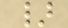}
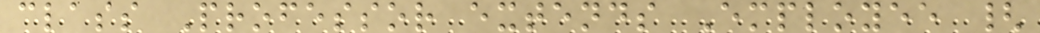class Professor extends Employee {
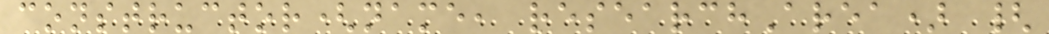constructor(name, researchArea) {
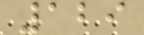129
